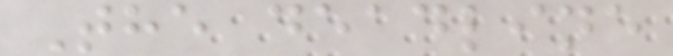The deadline
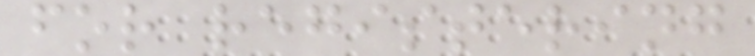for registering
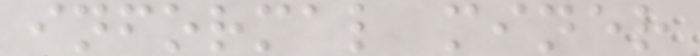informal miner
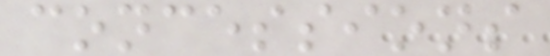concessions
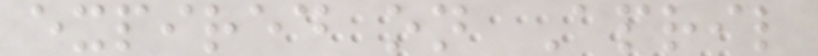expired on April
